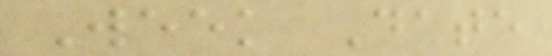Week Date
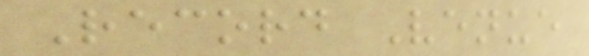Record Venue
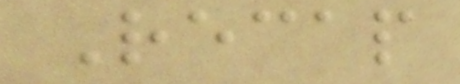Recap
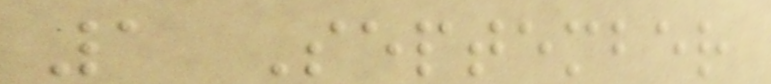1 September
